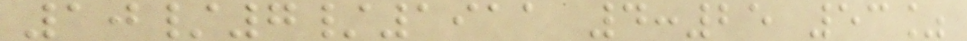10/7/1911 4:25 53%
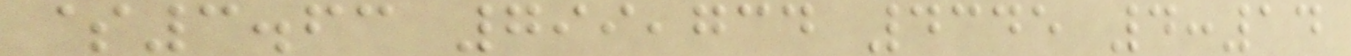$3.63 799,734 4345 4:14
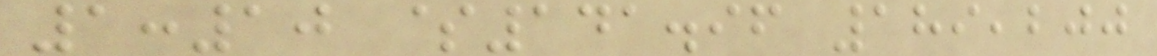1:10 $141.96 189,200
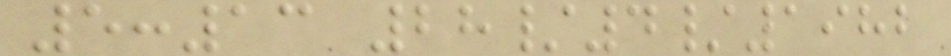5:13 28/4/1982
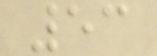53
